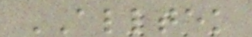ALLTEK
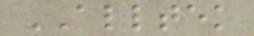ALLTEK
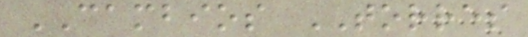CAMBIOS TORRES
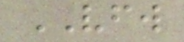VFW
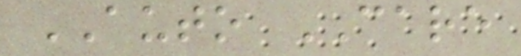AUTO CARE
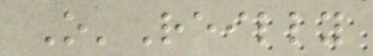O'Reilly
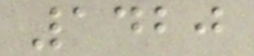1420
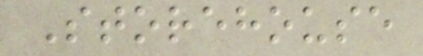Storehouse
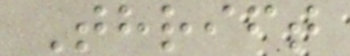Thrift
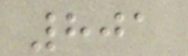801
